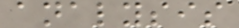analysis
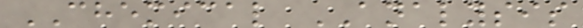CHEMICAL ANALYSIS
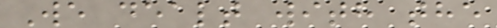We dealt with the
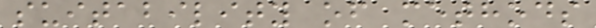suitability of methods
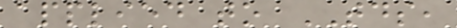applied to TDS,
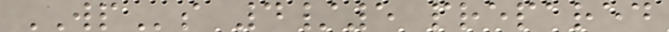WPs 4/5 prepared
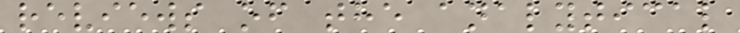reviews of the analytical
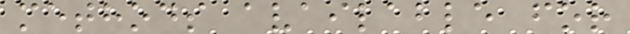methods available for
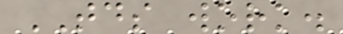TDS work.
